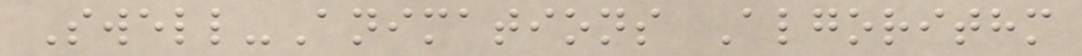Swell-Animations Algorithm
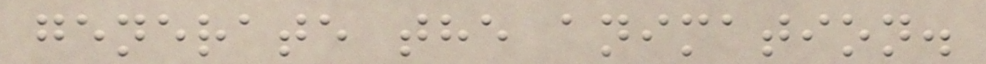generate the animation.
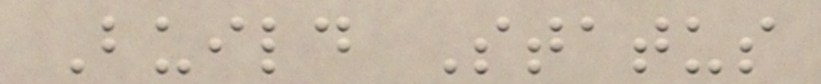Build Status
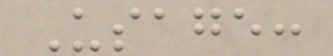Usage:
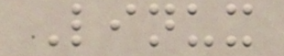Linux
